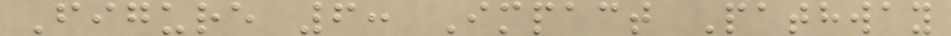Figure 6: Impact Pathway
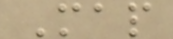Map
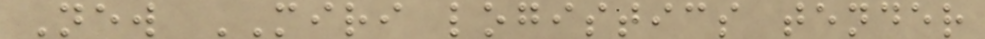New MIRI logistics tender
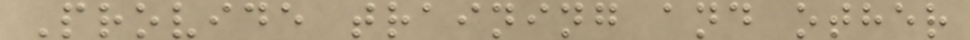Provide training and other
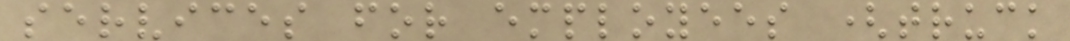services for employees (truck
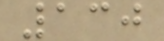130
